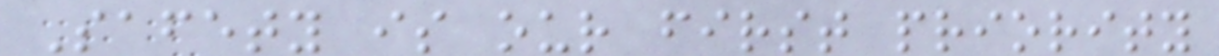Safety is our first priority
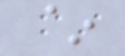~
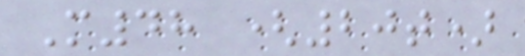M48 (20t)
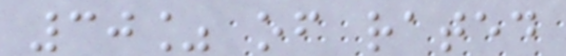30% of rated
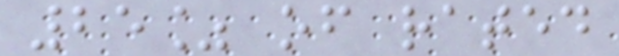25% of rated
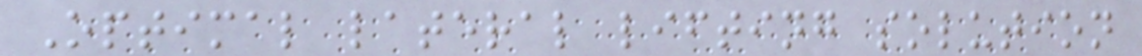Optimal lateral lifting solution
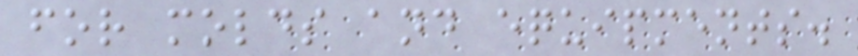for molds and equipments.
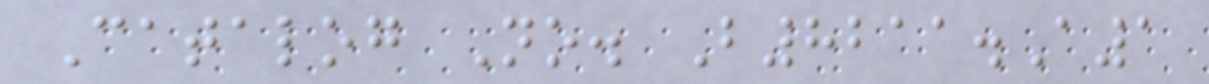Catalog No. B8211.A1
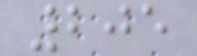205
